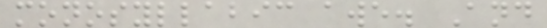monosyllabic awe. And
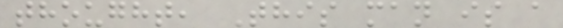thought, This man is a
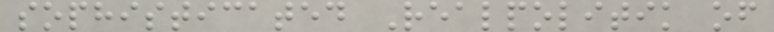sophisticated Realpolitik of
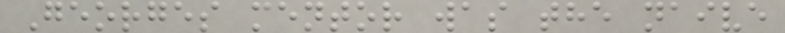Georges mentor was the naive
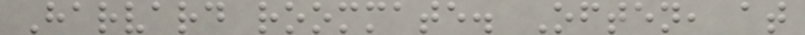Harvard roommate. Often, at
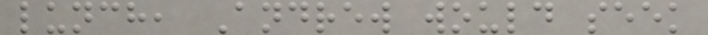lunch, Andrew would seek
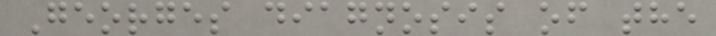Georges diagnosis of the
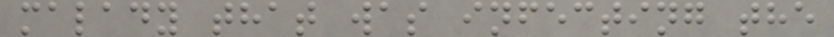malady that was infecting the
